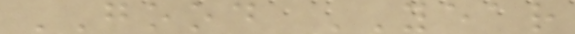GOOD YEAR
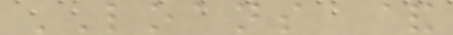LOANS &
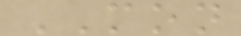MON
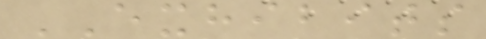EXHIBITS
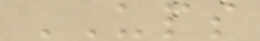UPS
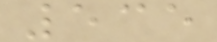535
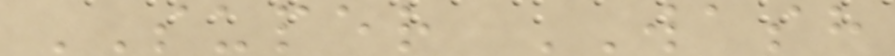SUPER WASH
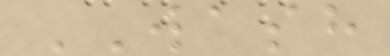WASH
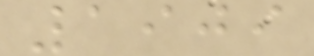1909
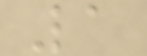1
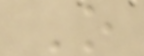O
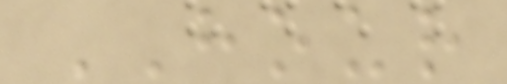HOUR
